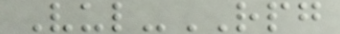Vul-RPG
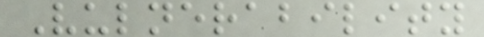Vulnerability
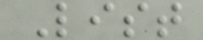List
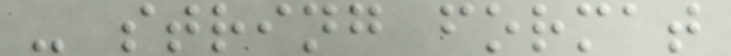- string format
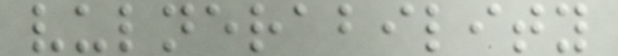vulnerability
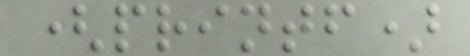(printf)
